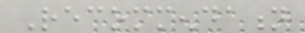Recommendation
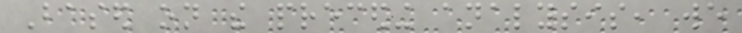Based on the preceding analysis, we
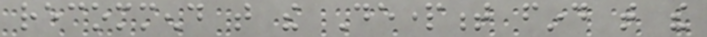recommend that the Department find that the
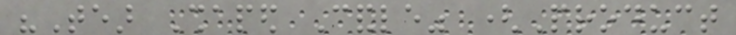"Tear Shaped Candle" (Product
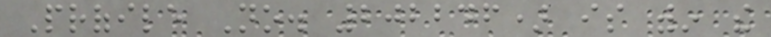Profile No. 202246) is within the
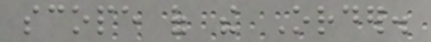scope of the Order.
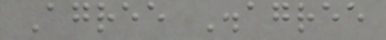Agree Disagree
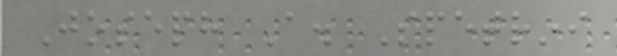Joseph A. Spetrini
